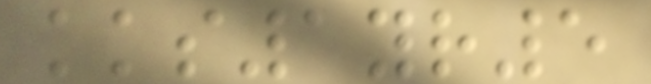kks1yr5
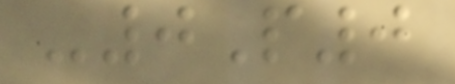-0P0
